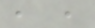, ,
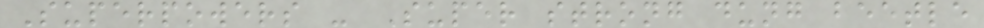Superpowers - Super strong dung beetle
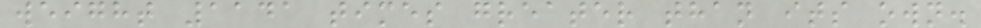weight 1141 times greater than its own.
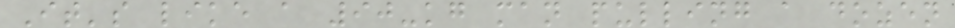It's like a 90-kg man pulling a dozen
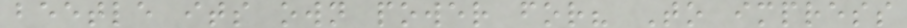beetle its own power for? To impress
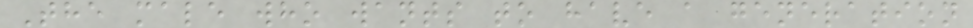The male who wants to have a generation
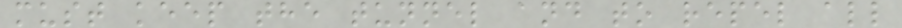must keep the tunnel and to repel all
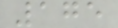175
